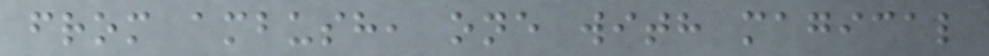from ambush, one with magical
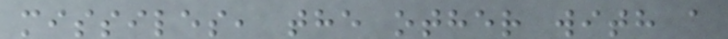missiles, the other with a
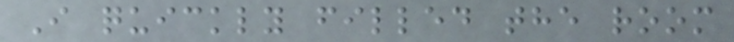I quickly filled the room
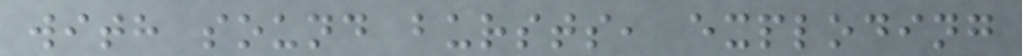with sound bursts, exploding
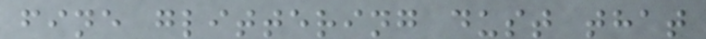fine glittering dust that
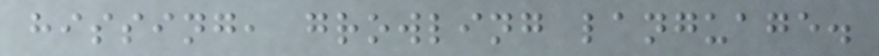hissing, growling language.
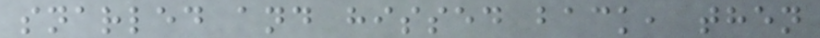snarled and hissed back, then
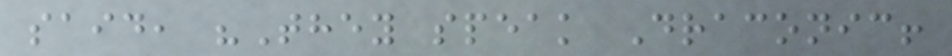said, "They speak Draconic!
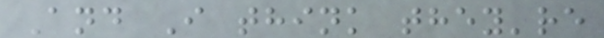And I think they're
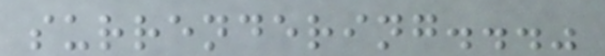surrendering..."
